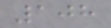108
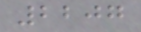2207
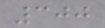300
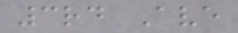3rd Ave
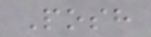Posh
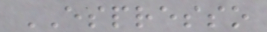ESPRESSO
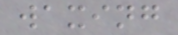waxing
